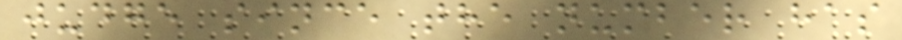judge since the number has
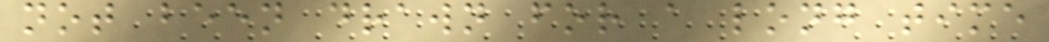not been drawn for a long time
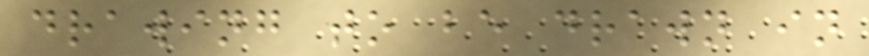drawing to be drawn in
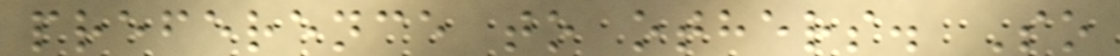preference to others. So
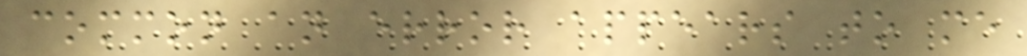common an error appears to me
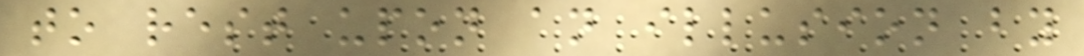to rest upon an illusion by
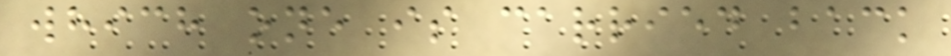which one is carried back
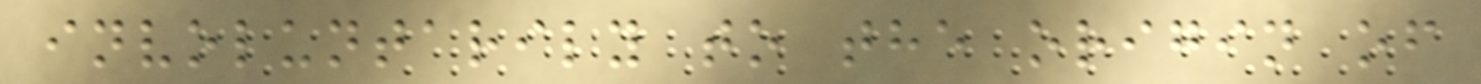involuntarily to the origin of
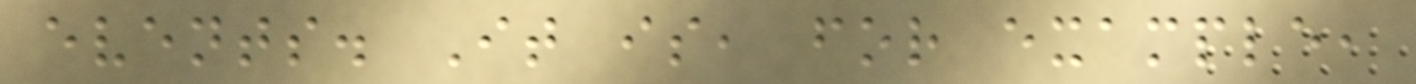events. It is, for example,
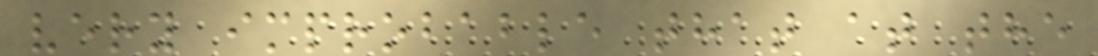very improbable that at the
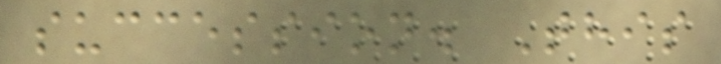succession. This
